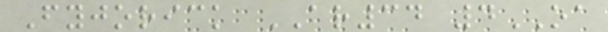Fyjorick AR34 4OA
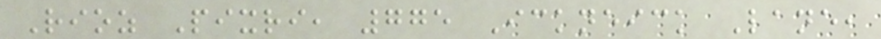Rioz Pixri, 775 Ickneick Lane,
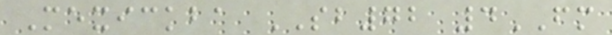Mexickba SB72 4FM
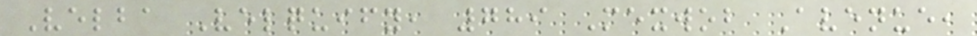Velba Velquify, 789 Mexwob Avenue,
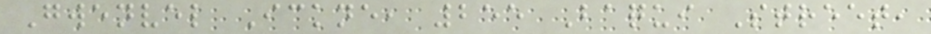Gwenvel Ickne, 255 Baqui Street,
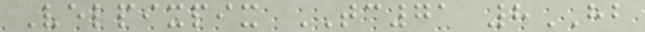Velpixpix TC71 8HB
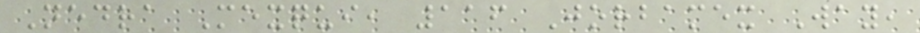Nedra Mexqui, 116 Jorbamex Way,
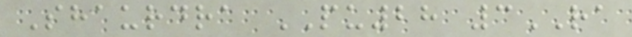Shaurdra PU28 3RA
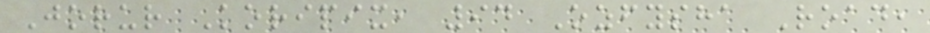Jorur Koripix, 94 Ozfysha Road,
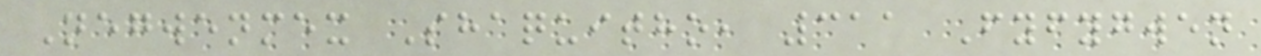Negwenmex Shaquitho, 311 Fyfygwen
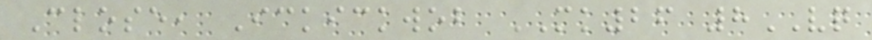Close, Ickickwob MK26 8VQ
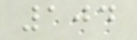104
